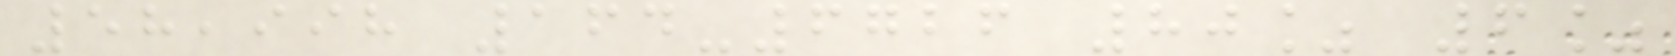58,998 164-6726 80% 6%
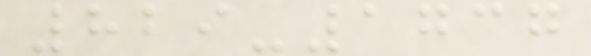829-1737
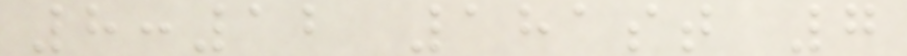8:12 181st 7
